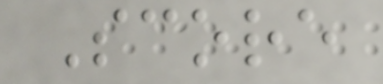Score
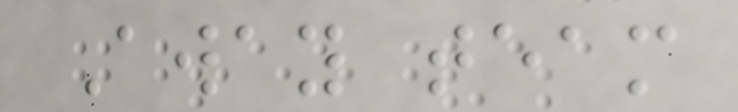Away team
